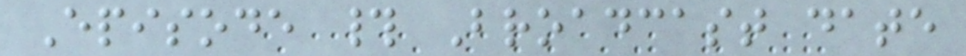Episode # Broadcast date
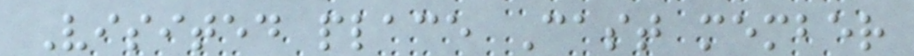Visited place Cast member
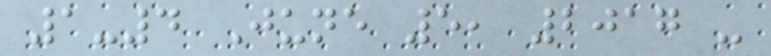1-4 June 5, 2017 -
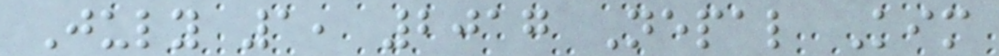July 1, 2017 Nepal Kim
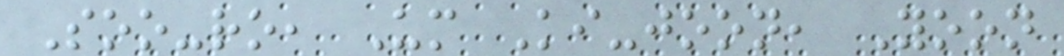Soo-ro, Um Ki-joon, Yoon
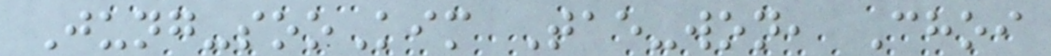Jung-sooKim Tae-won, Choi
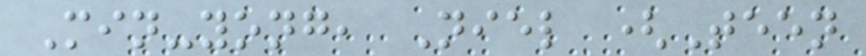Min-yong, Niel (Teen
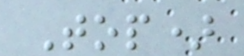Top)
